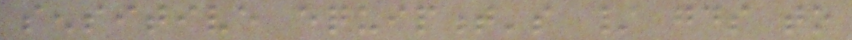sensitive equipment's / goods to
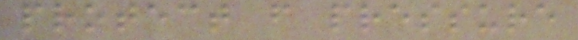protect from pressure
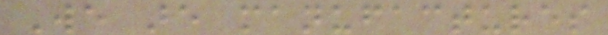We are manufactures
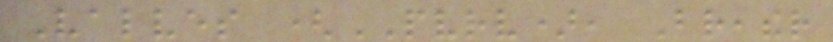Valves (PVRV), Breather
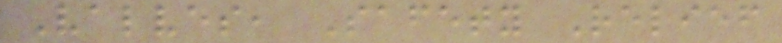Valves, Safety Relief
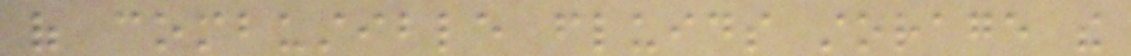of combustible fluids storage the
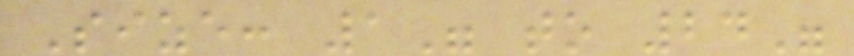Size: 1" to 24"
